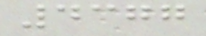4377
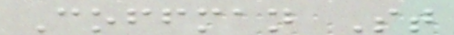Coffman St
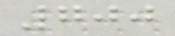700
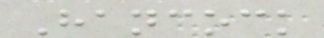Hancock
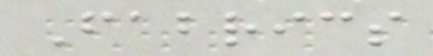Fabrics
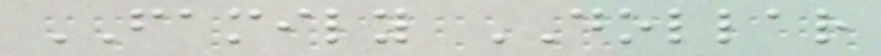FAMILY DOLLAR
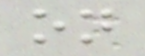on
